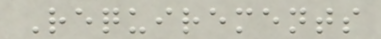Requirements
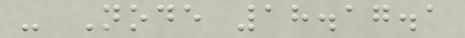- Node 18.17.1
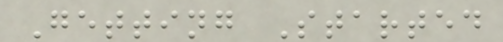Getting Started
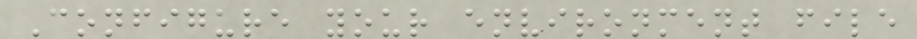Configure your environment file
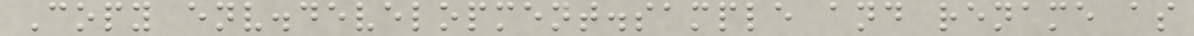Copy env.development.sample and rename as
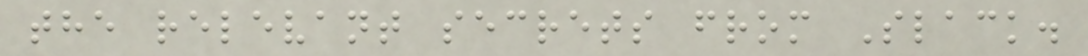the relevant secrets from Slack.
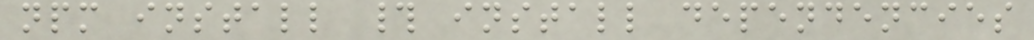npm install # install dependencies
